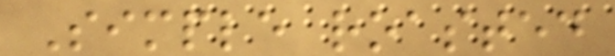Simple roasted
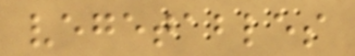vegetables
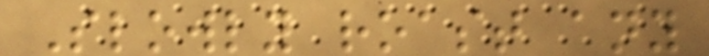Slowly roast any
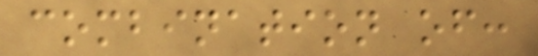combination of:
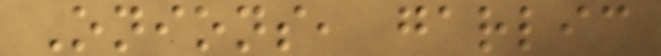Onions, garlic
